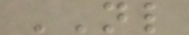NL
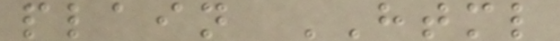plain HTML
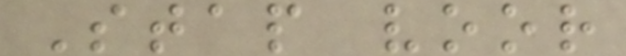Stap voor
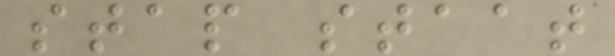stap staat
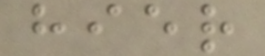hier
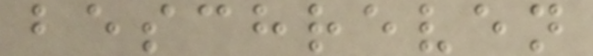beschreven
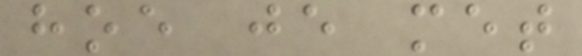hoe je met
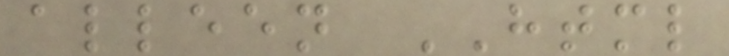alleen HTML
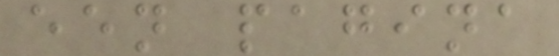een pagina
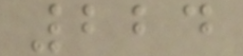224
